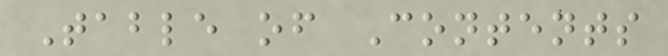Table of Contents
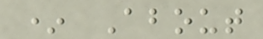* About
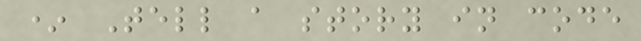* Tell a story in code
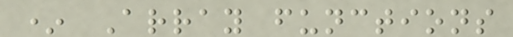* Array functions
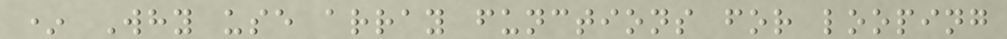* Why use array functions for looping
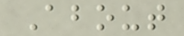About
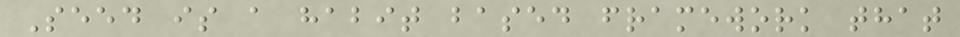Seed is a habit based framework that
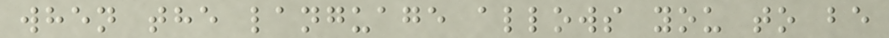when the language allows you to be
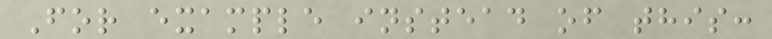For example instead of this:
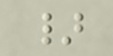}
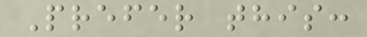Prefer this:
